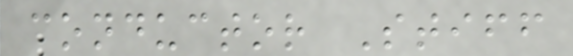conductor Stiff
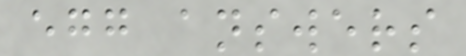egg answers
